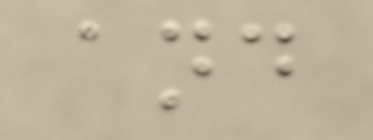and
